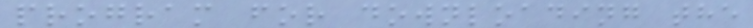program for downloading the
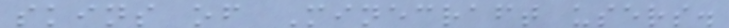skins of Minecraft users.
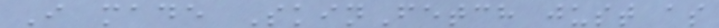I made SkinFetch just as
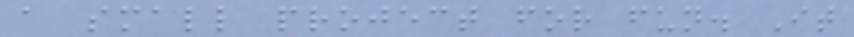a small project for fun. It
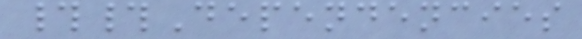##Dependencies
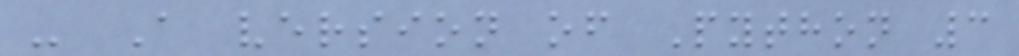- A version of Python 3
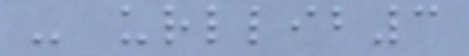- urllib3
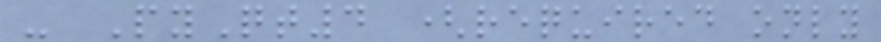- PyQt4 (required only
